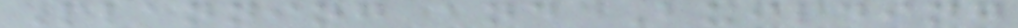Planning and Building
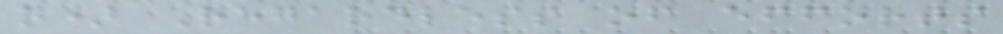q) Regardless of efforts
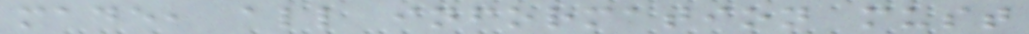made, all information must
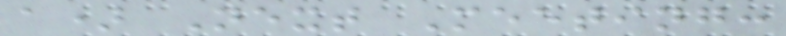a) Next Meeting:
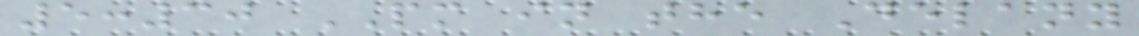5:30 PM in the Delany
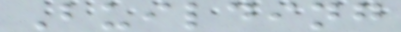Building
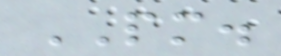PM.
